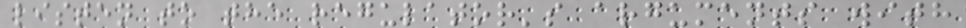listen to the regulator's arguments with
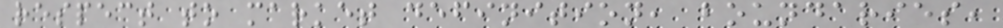respect to market definition, boundaries,
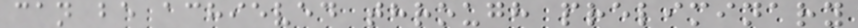can be achieved through preliminary
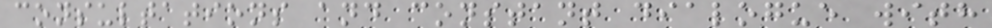consultations and constant dialogue with
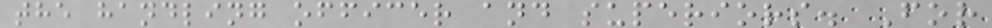the handling officer and superiors. For
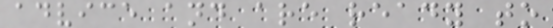advice and are ready to
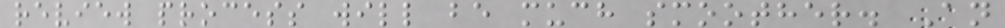review process will be much smoother. An
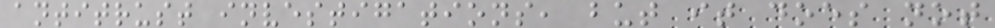antitrust investigations, but it does not
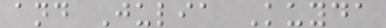and Julia Kuyda
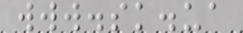www.sk.ua
